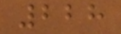228
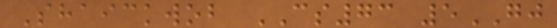Shaickwob CS73 5GJ
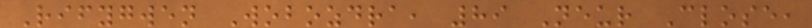Rifygwen Wobozdra, 89 Neur Close,
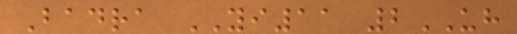Badra YI11 2UH
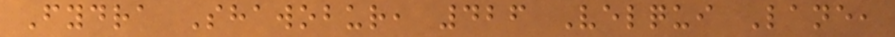Fydra Shawobur, 426 Velqui Lane,
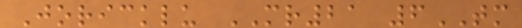Joricklu MR21 6TM
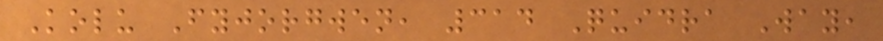Kolu Fyjorgwen, 314 Quidra Way,
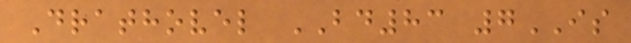Drathovel BD83 7IS
